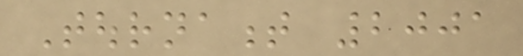Tournament 2001
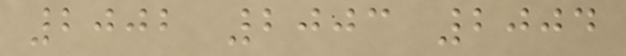2002 2003 2004
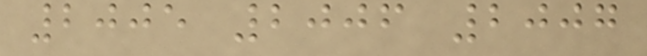2005 2006 2007
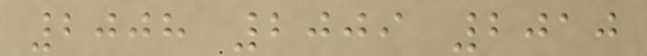2008 2009 2010
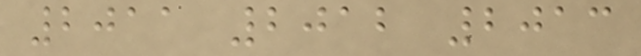2011 2012 2013
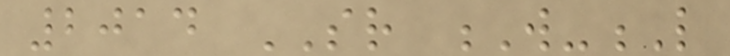2014 SR W-L
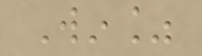Win%
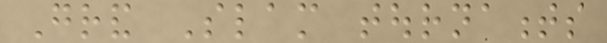Grand Slam tournaments
